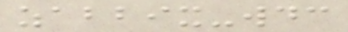zabbix-wdc
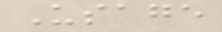Usage
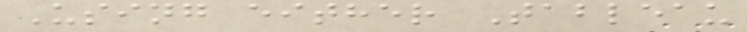Using either Tableau
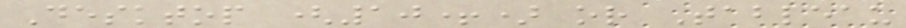Desktop (10+) or Tableau
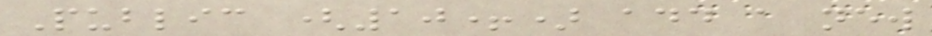Public (10+) add a new
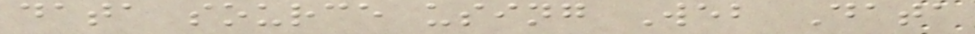data source using Web Data
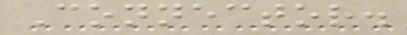Connector.
